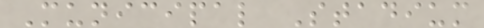Municipal Stadium
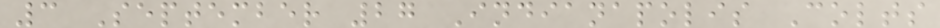3 September 27 Indianapolis Colts
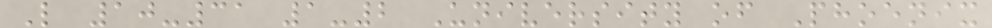L 10-31 1-2 University of Phoenix
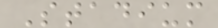Stadium
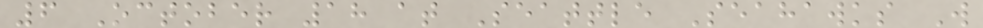6 October 18 at Seattle Seahawks W
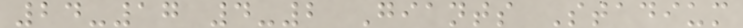24-17 4-2 Giants Stadium
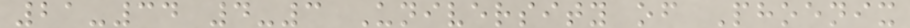21-34 4-3 University of Phoenix
